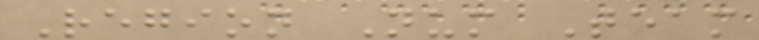Region Num Team
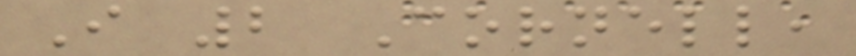I 2 Cornell,
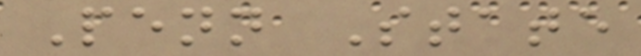Penn State
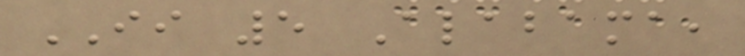II 5 Alabama,
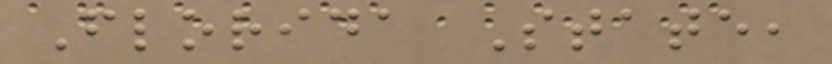Florida State,
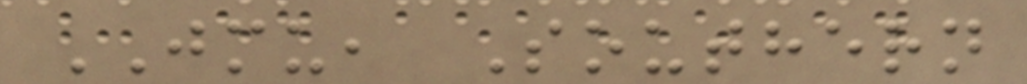JMU, Southern
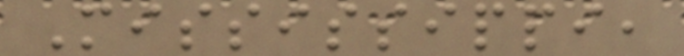Mississippi,
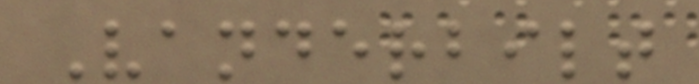Vanderbilt
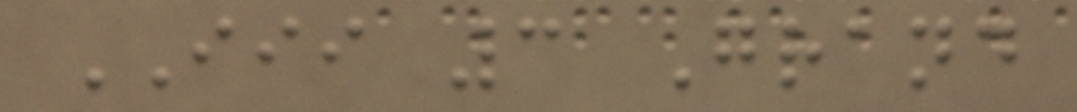III 3 Grand
